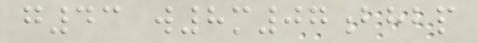g43 w8m07bhbp
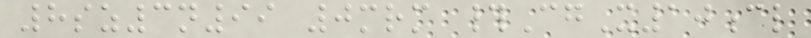8sz3n99 0mrm #CgX10cl
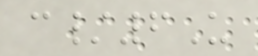c/6U
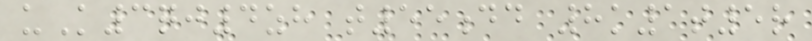uK3qj4zh t55dd 8k1t5r
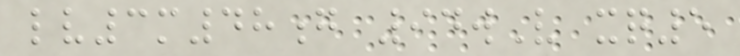lv3m48g 94wV xq5
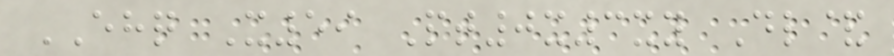EHQ X59 Pt0x3xy Dl&
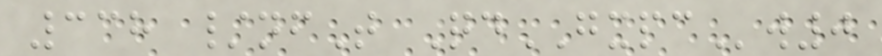338 /nfT QdGXPCw0
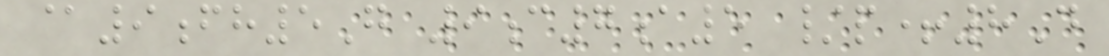@9fh5G 9c7a5 /p+8D
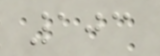103
